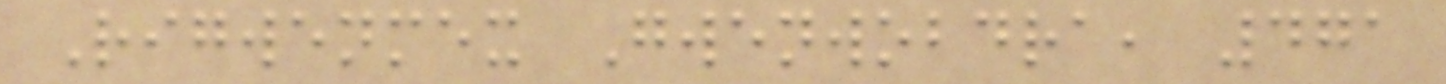Rigwenmex Gwenwobdra, 471
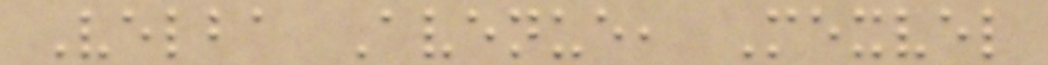Velba Avenue, Mexvel
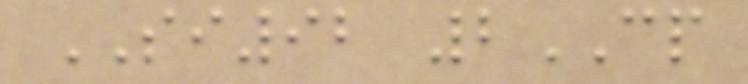SI92 2CP
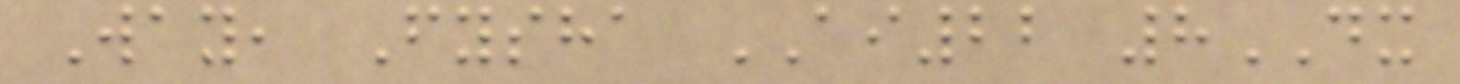Way, Fysha AI22 8DX
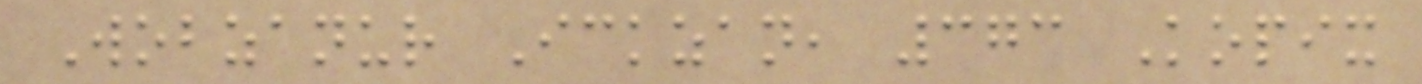Wobzanur Ickzan, 373 Kopix
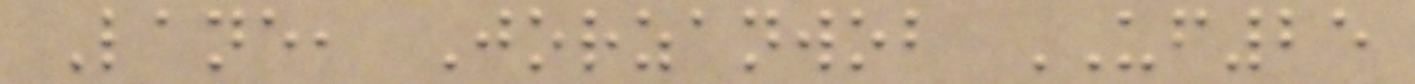Lane, Jorzanwob UF25
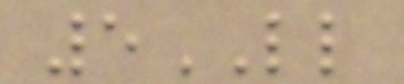5LL
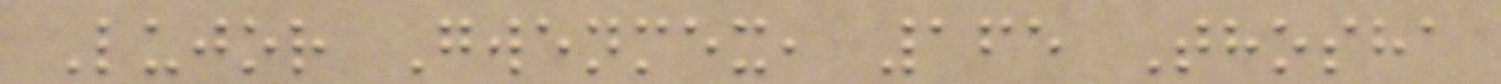Lujor Gwenmex, 165 Thosha
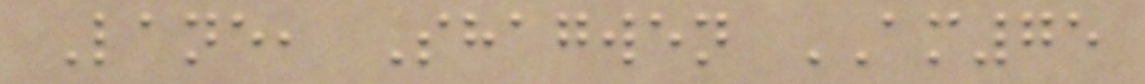Lane, Shagwen AM75
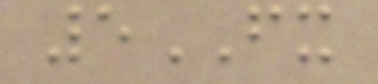5FX
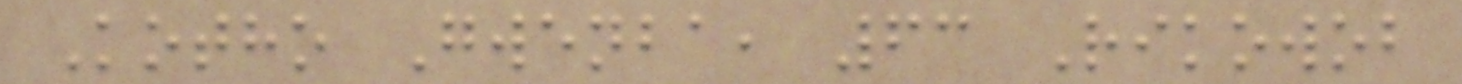Kotho Gwenba, 63 Rikowob
